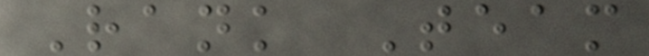Rank Team
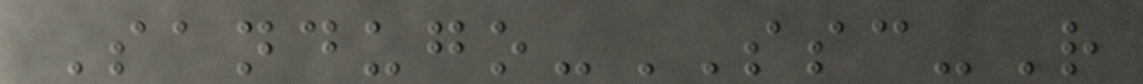Sandugo-SSC-R
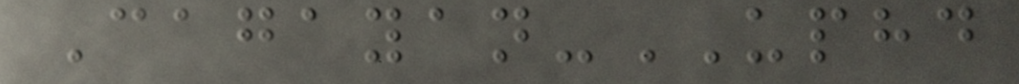Cagayan-UPHD
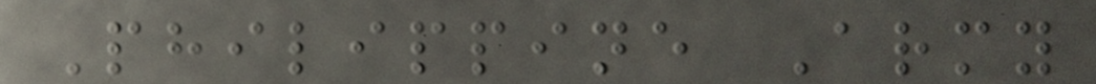Philippine Army
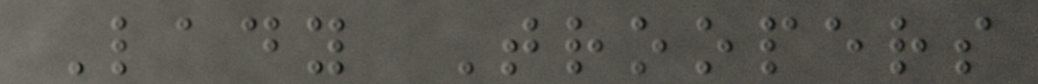Lady Troopers
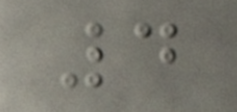4
